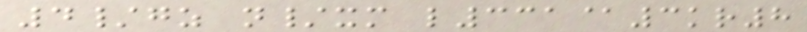4/gz n/xm l331@3kr8
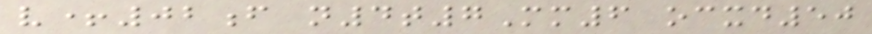v+02f n4t7Mm6 ocxd50
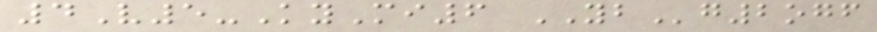4V5-KyMi6 YBg2ogf
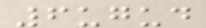6ugud
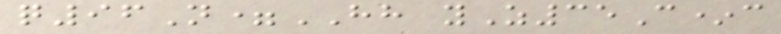q96N=HH yZ35C*c
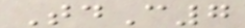TdC7
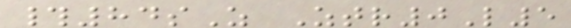#84sZ Ztr0L5
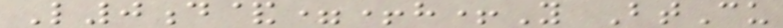L0d&=+h+Y BtCu
